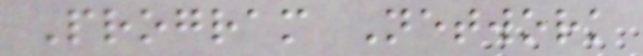Program Network
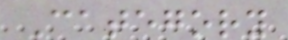Category
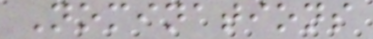Nominations
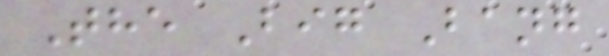The Big Bang
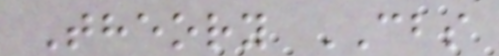Theory CBS
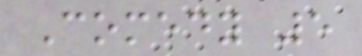Comedy 5
